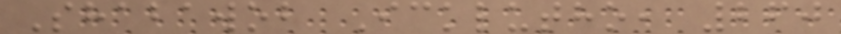Shabawob Icklutho, 260
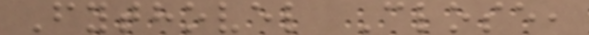Fythovel Close,
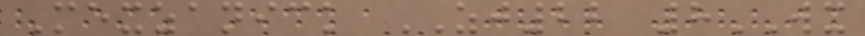Mexzanick ZJ22 8WX
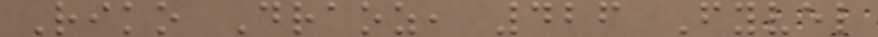Riko Draoz, 426 Fyvel
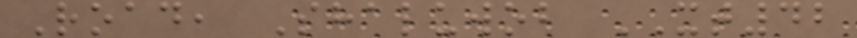Road, Shaluwob XT42
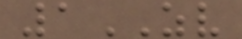1ZV
